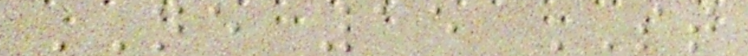NE 15 ST
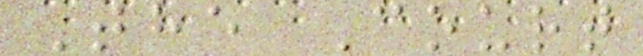The Court
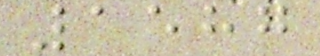1587
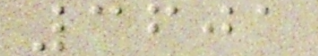3601
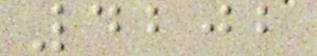4202
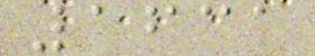1631
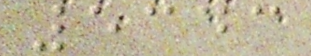5343
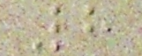8
